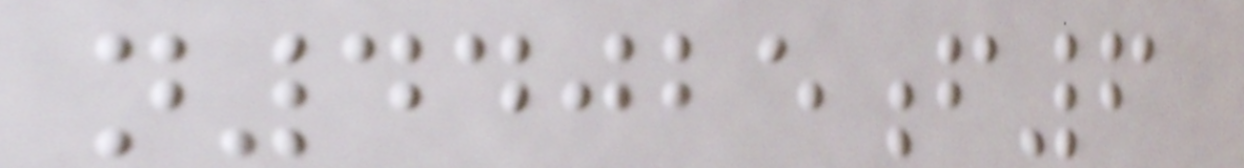n44025f6
